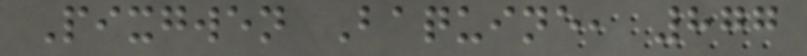Pixgwen Baquine, 877
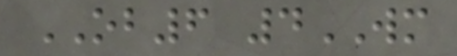OB6 4WM
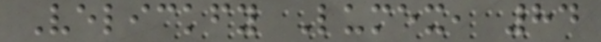Velickfy Lumex, 84
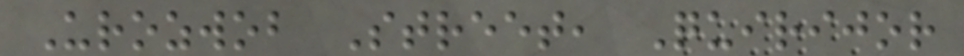Urozwob Street, Quirijor
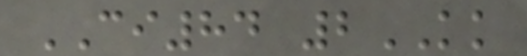CI84 2KK
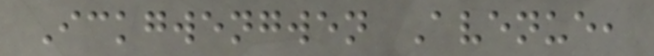Ickgwengwen Avenue,
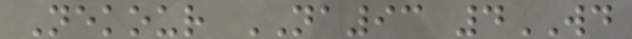Nekour NA93 4WD
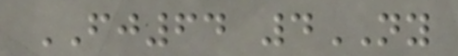FJ64 4NY
